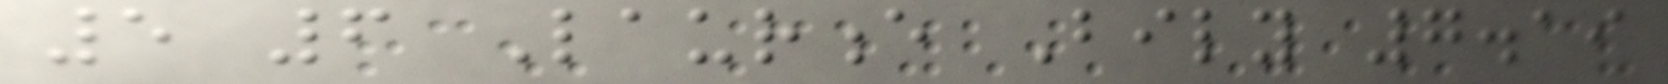5 6 Laurence Bily 7.19
